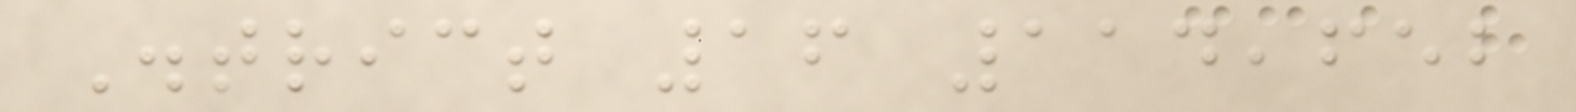District 16 114,652
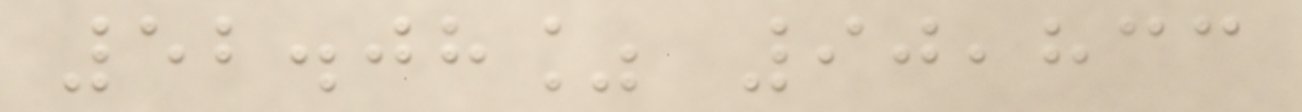52.08% 90,833
